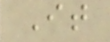It
